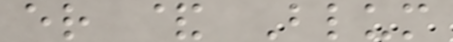er & Blum
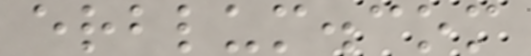erblum.com
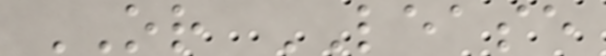OR LEASE
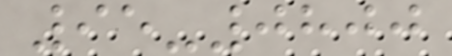95-0800
